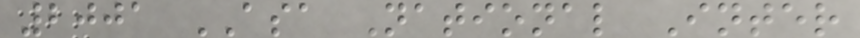2001 ASA National Inter
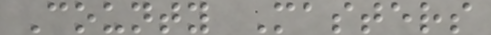County Masters
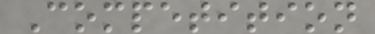Competition
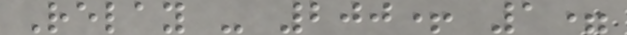Relay - 200+ 1=
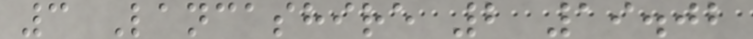3 Lancashire 2 19.02
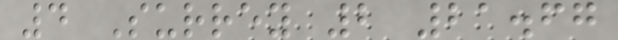4 Surrey 2 21.67
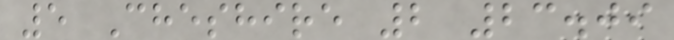5 Cheshire 2 23.09
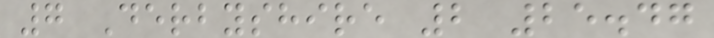7 Derbyshire 2 25.47
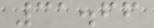31.66
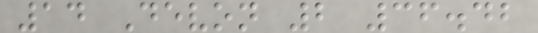14 Devon 2 36.42
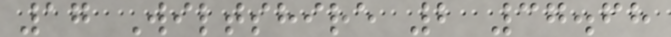17 Wiltshire 2 37.68
